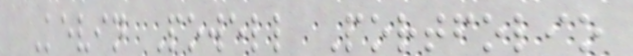Kevin Powell Portfolio
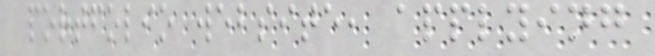portfolio website, applying
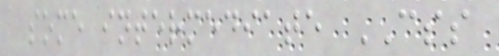some intermediate CSS
